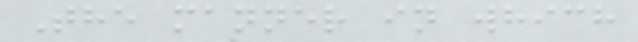The manner in which
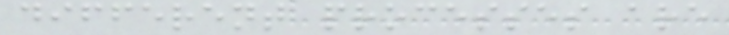different processes are
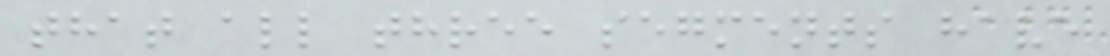that all three segments have
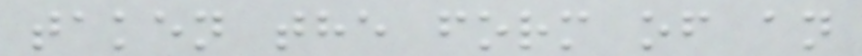taken the form of an
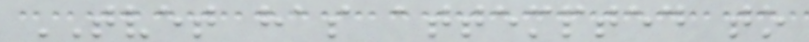TVET has attempted to
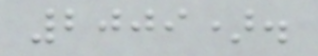2009).
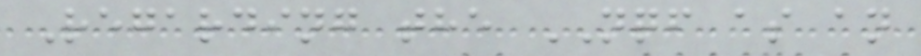Regarding the NQF as an
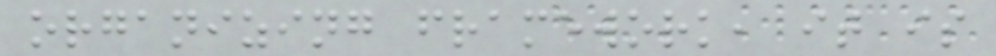organizing framework, it is
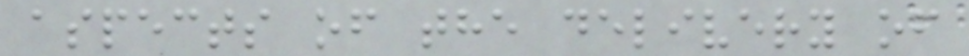aspects of the delivery of
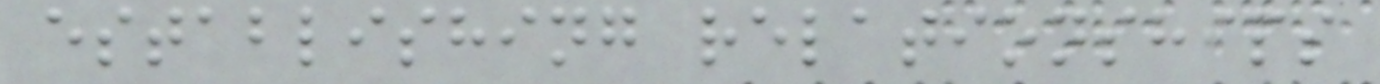establishing relationships
